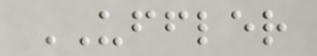UFFLER
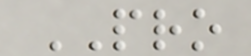PRO
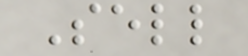Sell
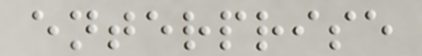enterprise
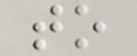to
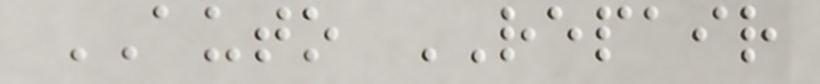AUTO REPAIR
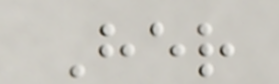Her
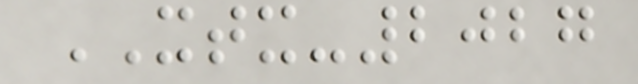XTX-2027
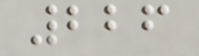226
